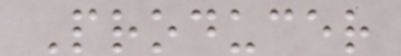Producer
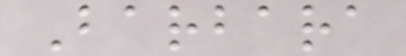Barbara
